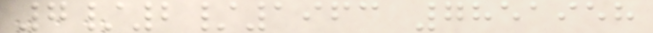7/2/1963 7851958
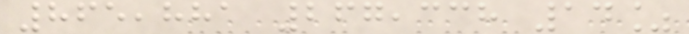865,881 267,338 14%
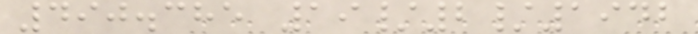490.385 19/2/1942
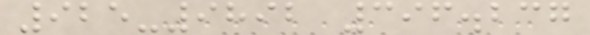925-9892 396.237
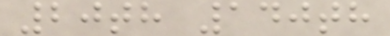20th 140th
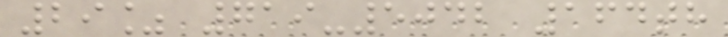29% 719-5042 164th
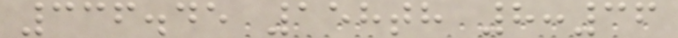336.45 158th 8:36
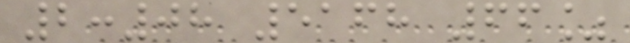2:08 5168 66%
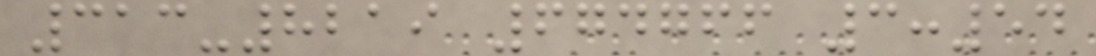313-8219 674766 3:54
